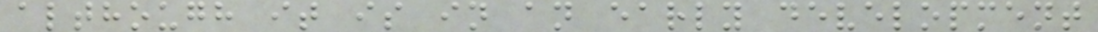although it is in an early development
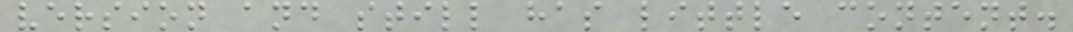version and still has little content.
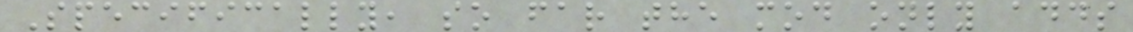Specifically, so far the mod only adds
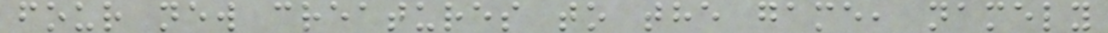four new creatures to the game, namely
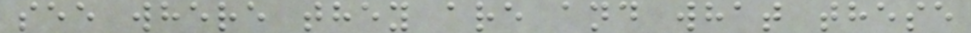see where they are and what these
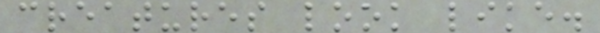creatures look like.
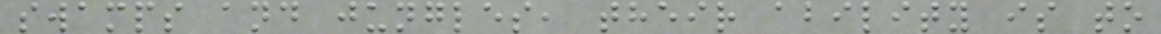swamps and jungles, their ability is to
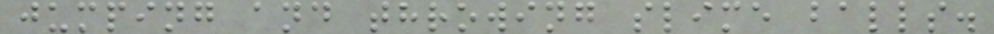jumping and throwing slime balls.
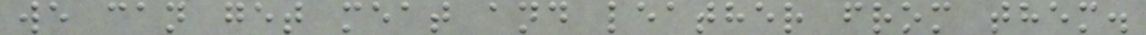we can get meat and leather from them.
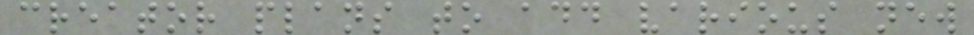creator plans to add various new
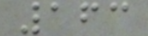163
